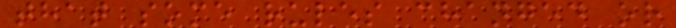that some rules changed or
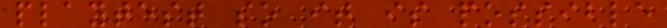playtest so it is possible
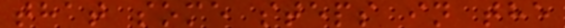that some steps in the
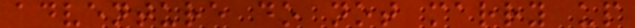adventure do not marry up
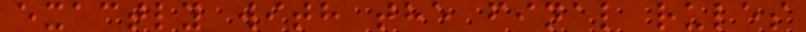exactly with the final rules
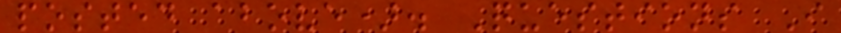posted above). Questions I
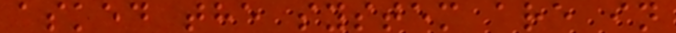asked the system are in
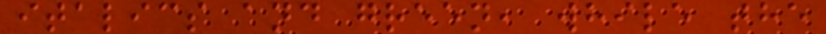italics and green, while the
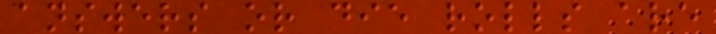answers or die rolls are
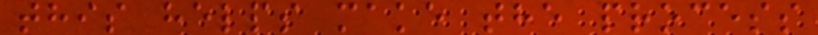this helps make the process
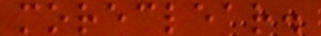moreclear.
